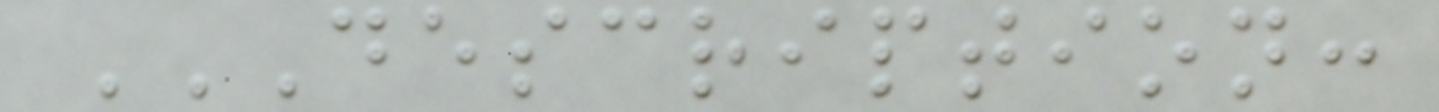DESCRIPTION:
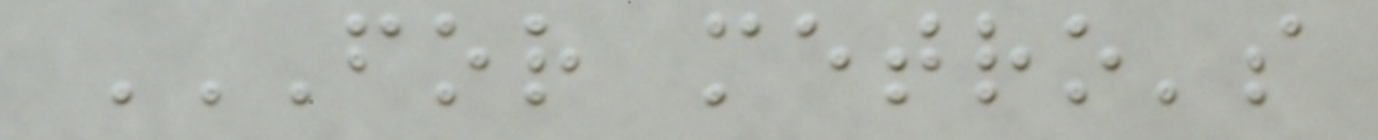FOR METRO'S
